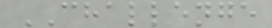CHALLENGE
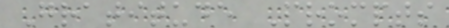Gratitude Prompts
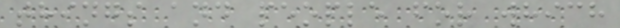things and people for which
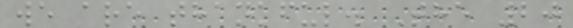we are thankful. The 20
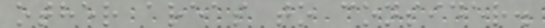other areas to consider.
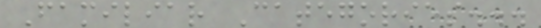Familiar Categories...
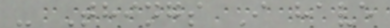- Things I have
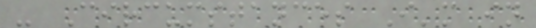- Circumstances I'm in
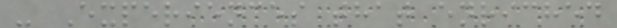- Experiences that enriched
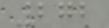272
